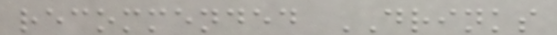recommended DRINKS
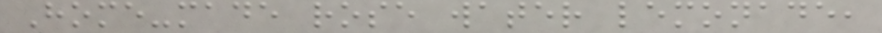Home-made rose water lemonade,
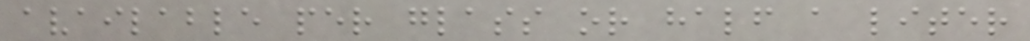available per glass or half a liter
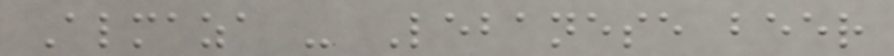Almaza - Lebanese beer
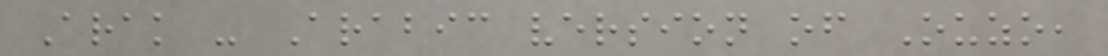Arak - Arabic version of Ouzo,
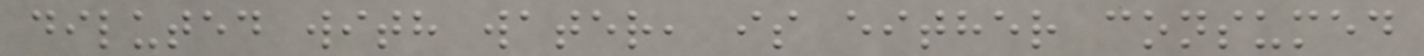diluted with water, is either consumed
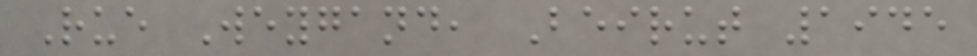Rue Weygand, Beirut 1945
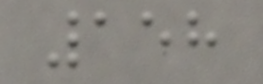158
